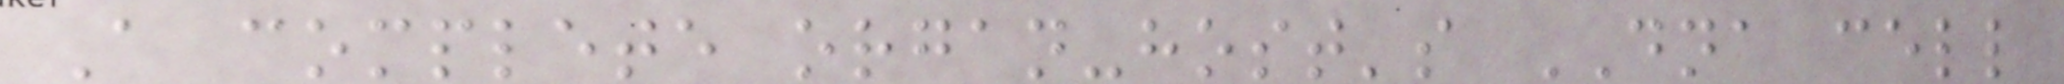A complete organ-host's DNA cell
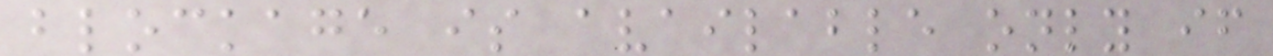blockage is available only if
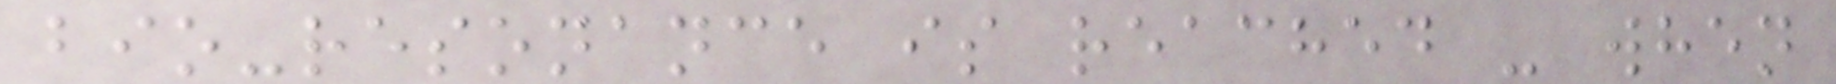bio-resonance is reached - when
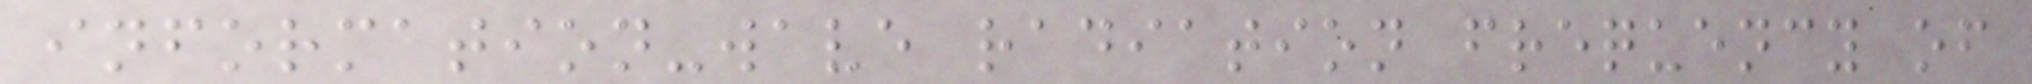information-wave radiation frequency of
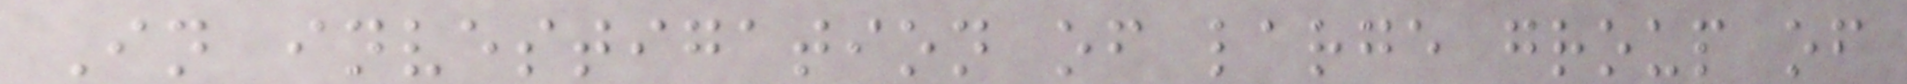In investigation of large group of
